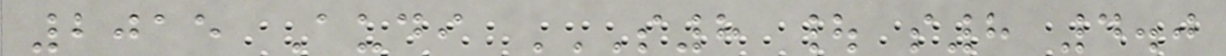2015 Audi S8 | S8 4.0
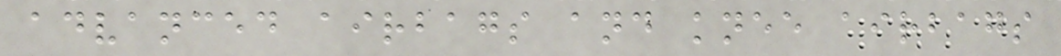advanced airbags and knee airbags
